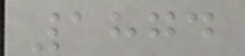1874
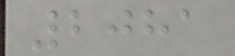2081
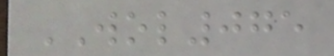WOL075
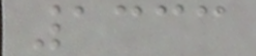1333
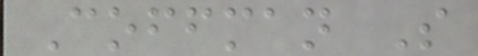Coffman S
